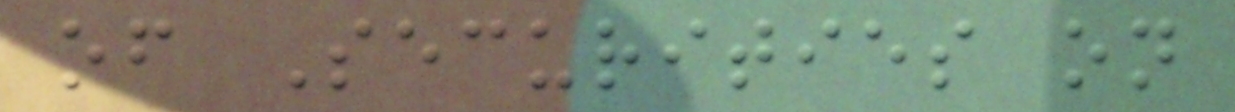of Securities on
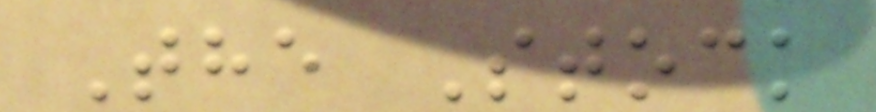The Stock
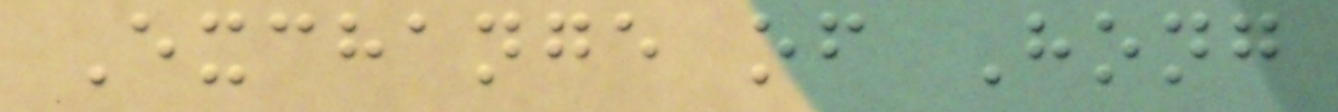Exchange of Hong
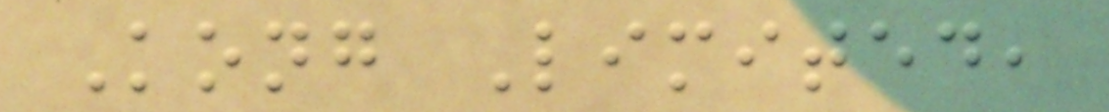Kong Limited,
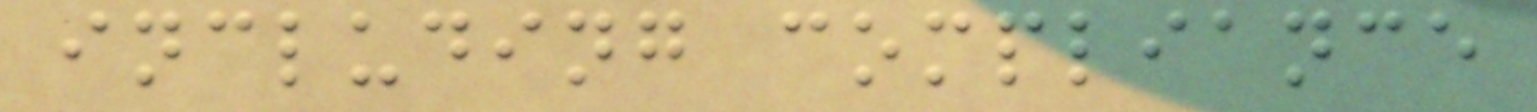including compliance
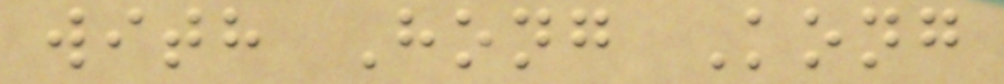with Hong Kong
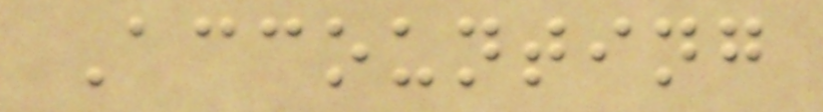Accounting
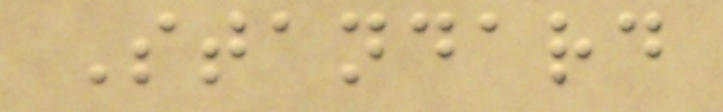Standard
